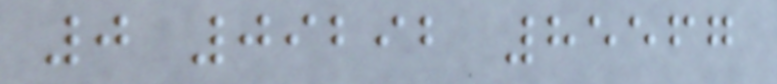0 09292 85567
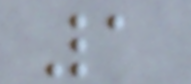1
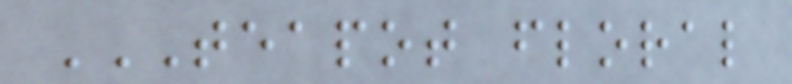TEAPOT FLORAL
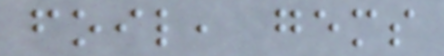foil, gems
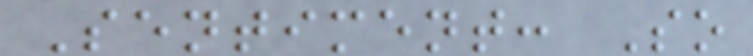Sentiment: So
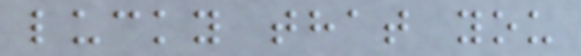lucky that you
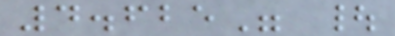4.625" |
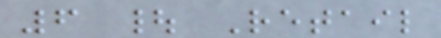6 | Retail
